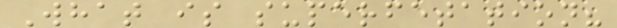What is superfetation?
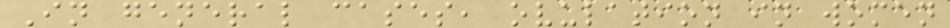In general cases, ovulation in women
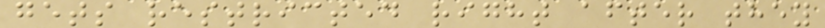gets restricted right after they
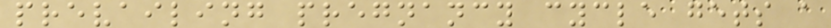prevailing pregnancy cycle gets a
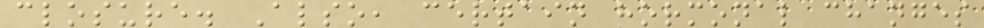closure. Also, certain hormonal changes
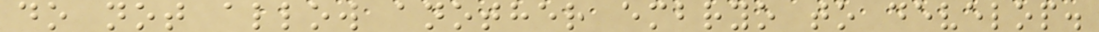do not allow another embryo to develop.
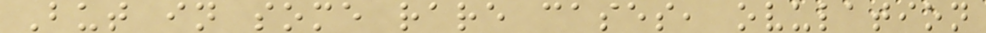But in some rare cases, ovulation
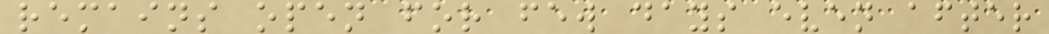remains open for few days even after
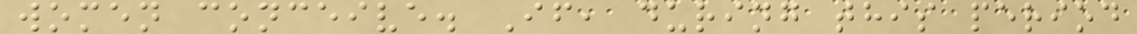women conceive. If, during this period
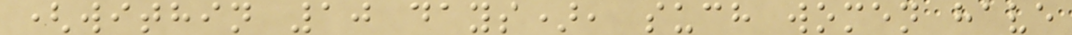(within 10 days), such women have
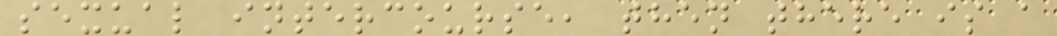sexual intercourse, then there is a
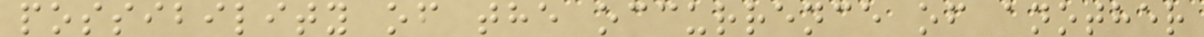possibility of the occurrence of another
